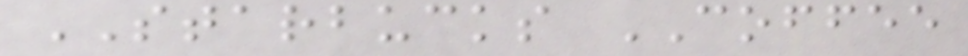STARBUCKS COFFEE
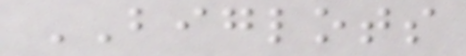BIGLOTS
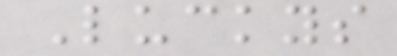Luckys
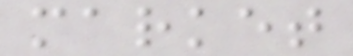market
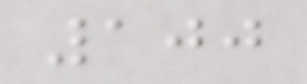100
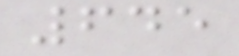645
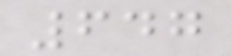647
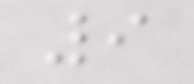9
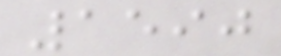1590
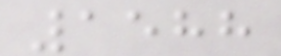1588
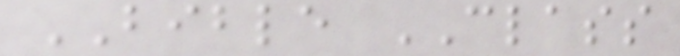BIBLE CLASS
